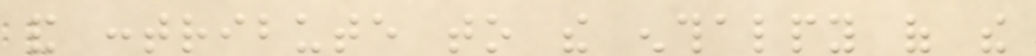and contribute to the enthalpy of the
